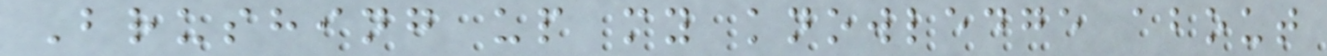Brushing up my knowledge about
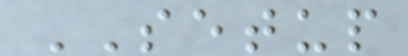SETUP
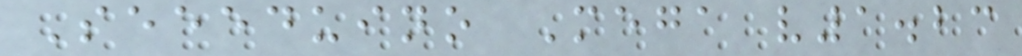Seeeduino Mega v1.23
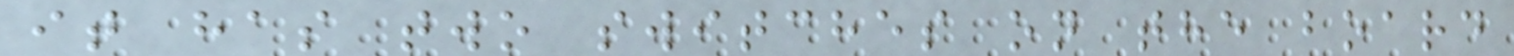it has two switches on the board
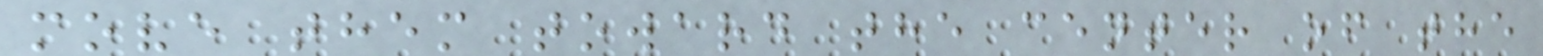move them toward the center of the
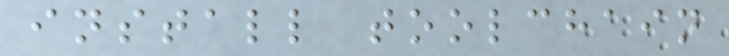install toolchain
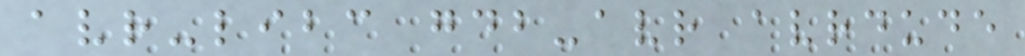avr-libc gdb-avr avrdude
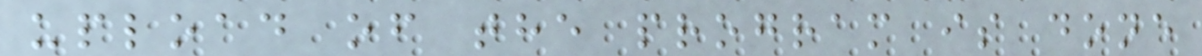upload of the program is done
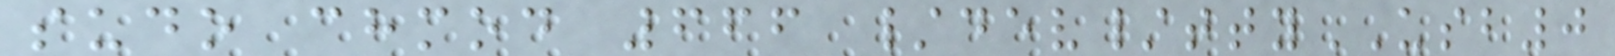sudo chmod 666 /dev/ttyUSB0
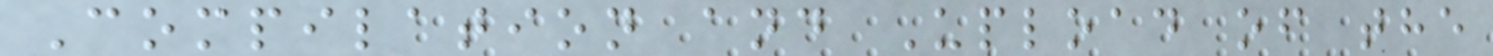Compilation and Upload of the
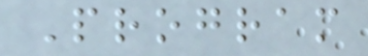Program
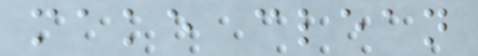make clean
